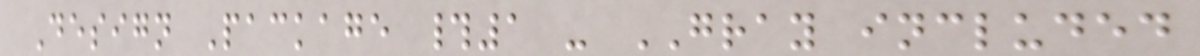Design Package #1 - GRAY included
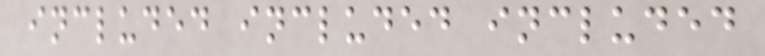included included included
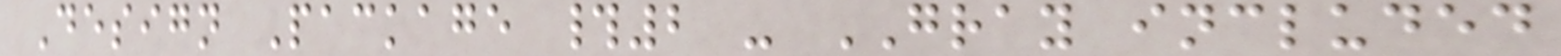Design Package #2 - GRAY included
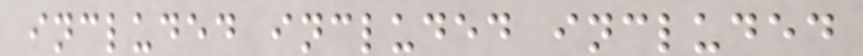included included included
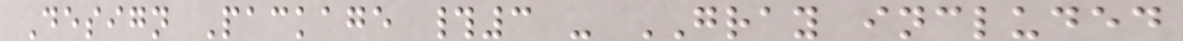Design Package #3 - GRAY included
